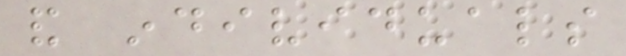and individuals
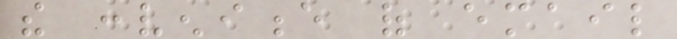the convenience of email
